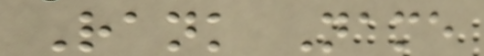Rank Name
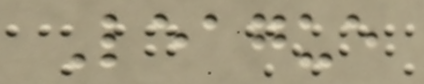League
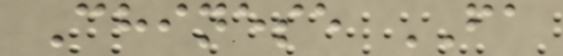Chinese FA
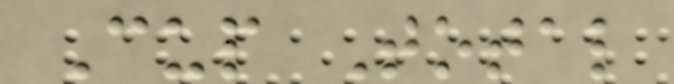Cup Total
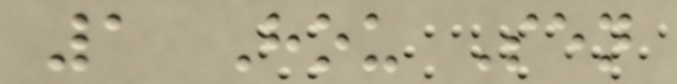1 Hou Sen
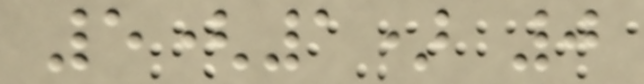5(1) 0
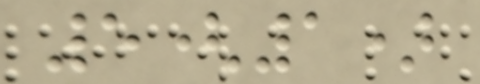5(1)
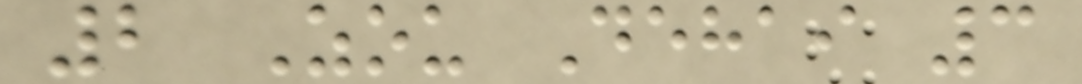2 Zou Dehai 3
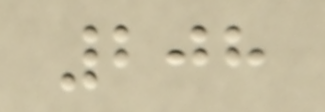208
